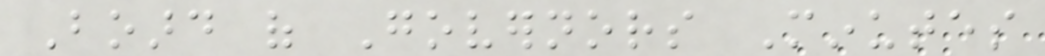Board of Governors Minutes
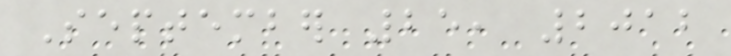September 25, 2012
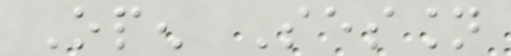Open Session
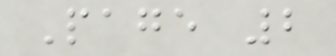Page 2
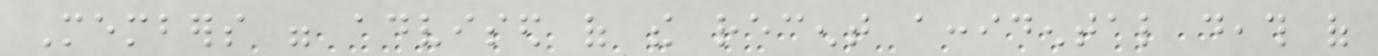Members were advised of the recent accidental death of
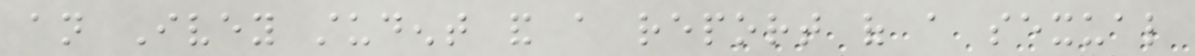an Ivey student and a report of a sexual
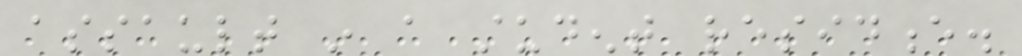assault in a student residence.
